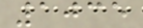1035
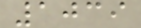1039
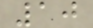10
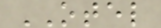OTEL
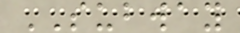SUBWAY
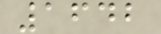1642
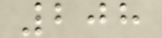208
